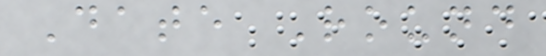Date Round
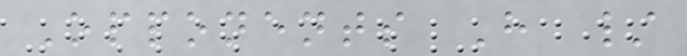Opponents H /
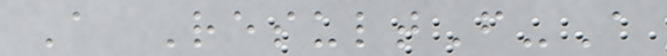A ResultF-A
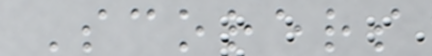Scorers
